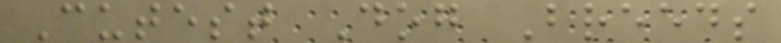Cutest Dog Breeds
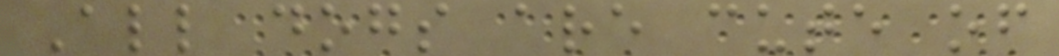All dogs are cute of
